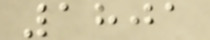1801
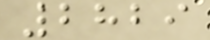2829
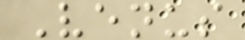Venus
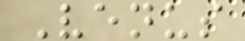Venus
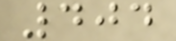404
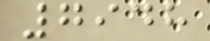7948
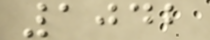1042
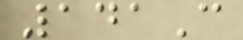141C
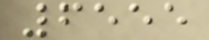6555
